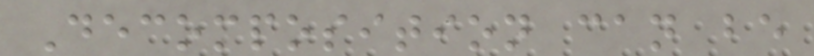Decomposition can be
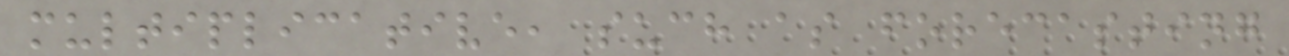multiplicative, such as forecasting
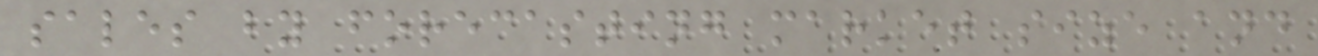sales by forecasting market size and
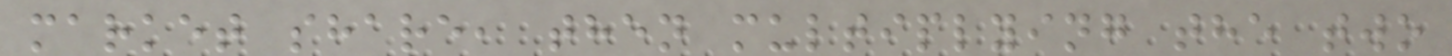market share, then multiplying the two
